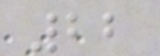22
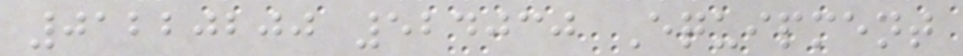01220200 524030 Equipment
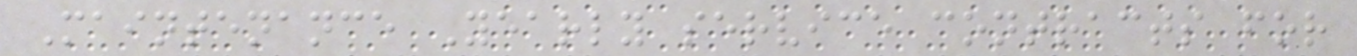Maintenance Yearly service contracts for
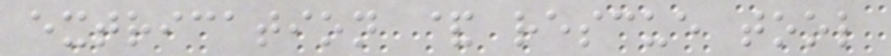extrication & rescue tool
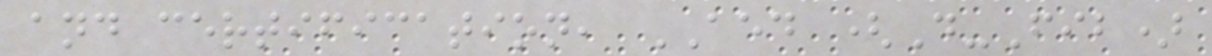and certification, AED (D-Fib)
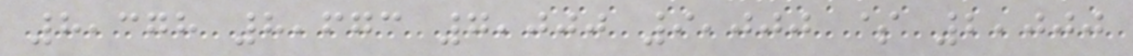8,378 8,673 7,000 9,000 $ 2,000
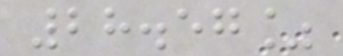28.57%
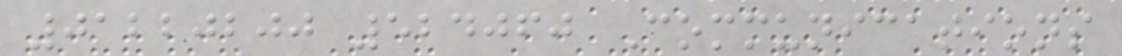01220200 524060 Communications
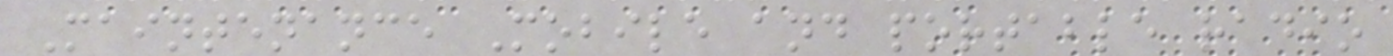Maintenance Mobile and portable radio
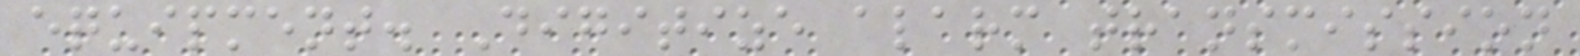equipment. Digitize alarm transmission
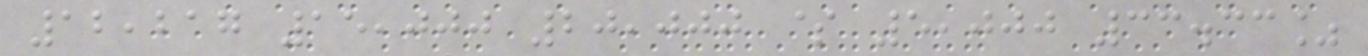12,217 15,000 20,000 $ 5,000 33.33%
